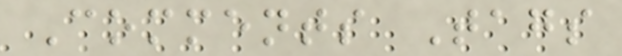Comments Tags
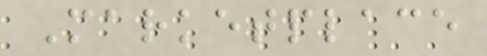Marketplace
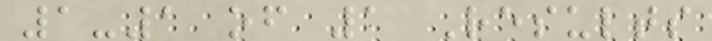1-1 of 1 Results
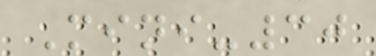Mini-30
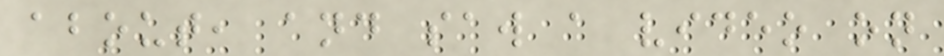about, and saw a video on
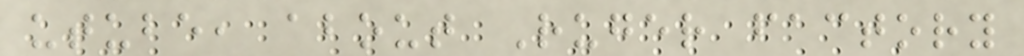utube, about Ruger factory
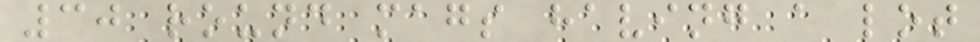30 round mags having a lot
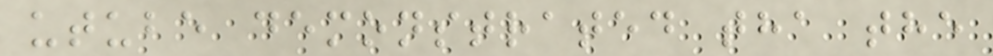utube demonstrated tha the
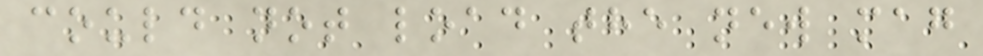could not load the new mag
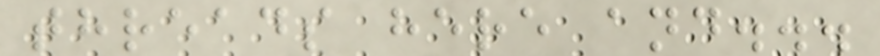threads here and...
